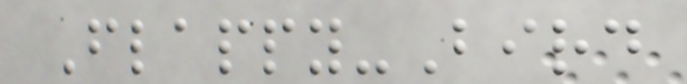Flappy-Bird
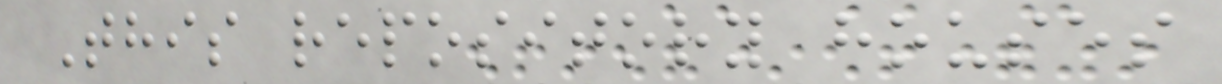This repository houses
